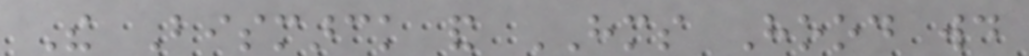The Bismarck and HMS Hood would
